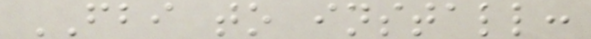FBI to install:
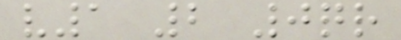v1 2 0qr
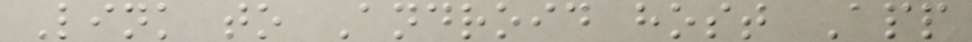Link to Android host App
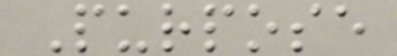Purpose
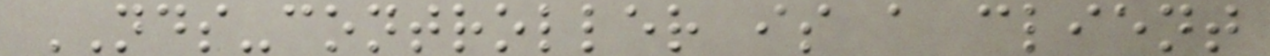NDS-controller is a client
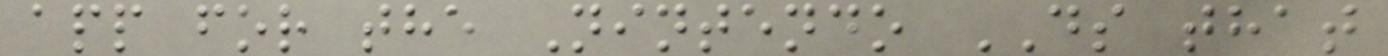app for the Nintendo DS that
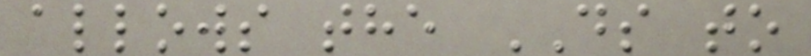allows the DS to
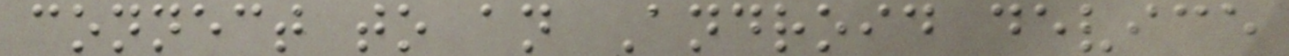connect to an Android device
